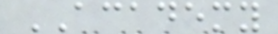ACADEMY
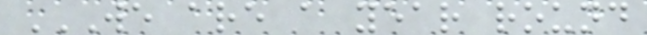WE ARE A YEAR ROUND
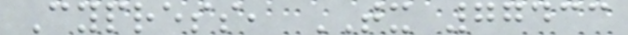Cypress, TX 77433
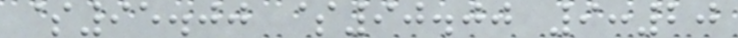$95.00 $90.00 9:20
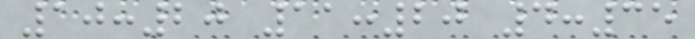10:20 11:20 4:35
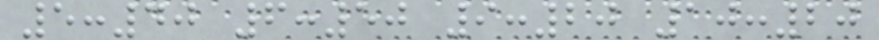5:40 6:50 9:20 10:20
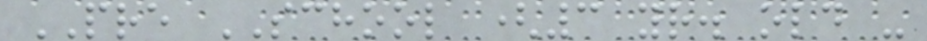PRE SCHOOL (3 yr. old -
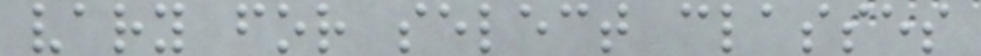vary for select classes
